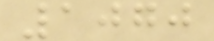1070
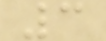3
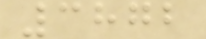3872
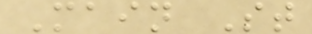Main St
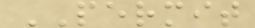PERMIT
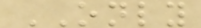ONLY
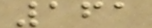161
